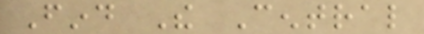Find The Central
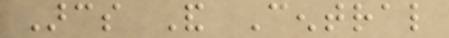Arcs And Central
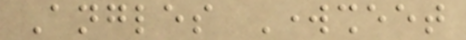Angles Worksheet
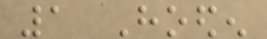1 Hoeden
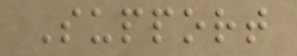Support
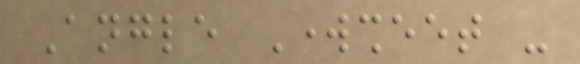Angle Worksheet -
